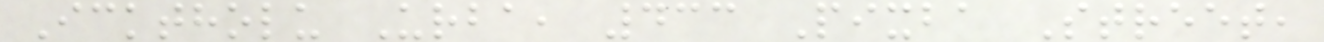Icktholu Urba, 433 Pixba Street,
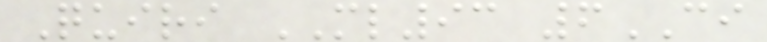Quiri ML93 6CI
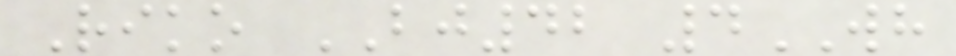Riko BJ42 4WH
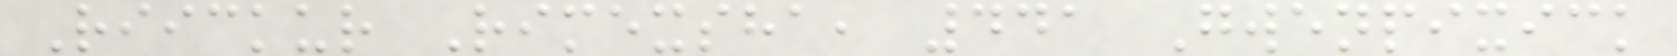Riickur Rimexsha, 441 Gwenpixick
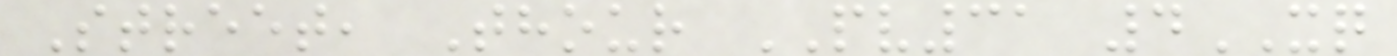Street, Thour PV31 4XQ
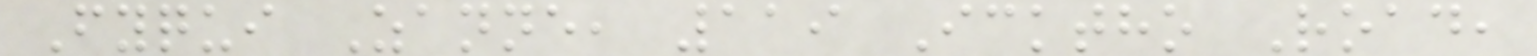Fyqui Zanne, 119 Icktho Road,
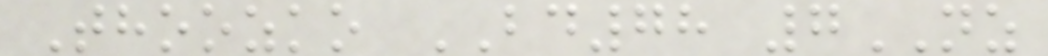Thoozko BD78 7NZ
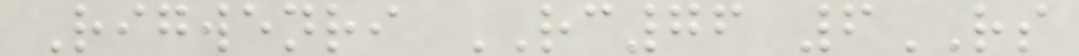Rigwenri RC76 6RS
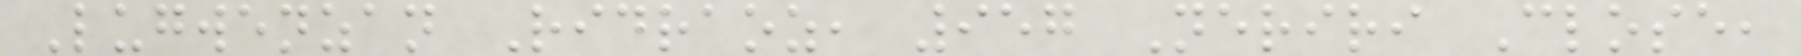Lugwenzan Ridraoz, 957 Neriri Close,
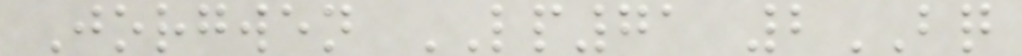Jorgwen LP71 2BQ
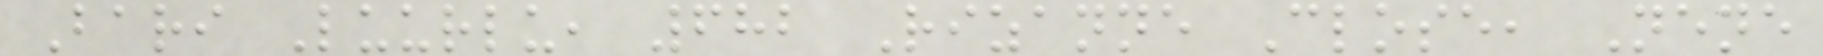Bari Luurlu, 682 Rizanne Close, Nene
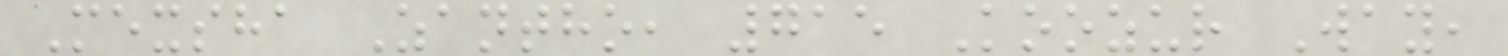Mexsha Zantho, 715 Koozur Way,
